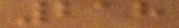218
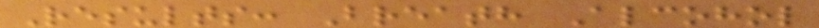Results: Breath Alcohol
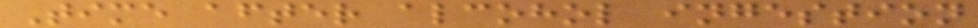Time after alcohol ingestion
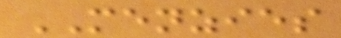MENZIES
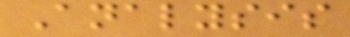Analysis
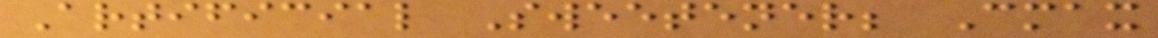Artificial Sweetener; Cmax
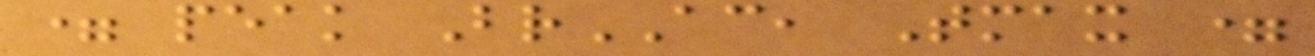= peak BrAC, Tmax =
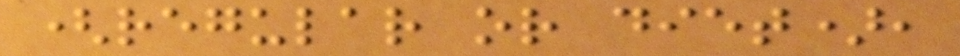(regular or diet),
